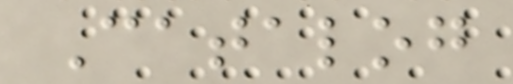Catalog
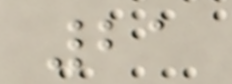21
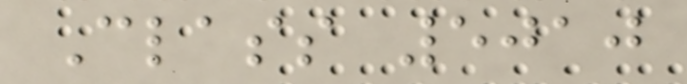Class 5010
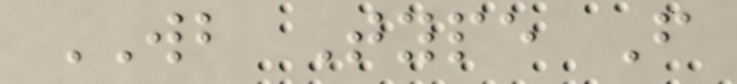WB Type F
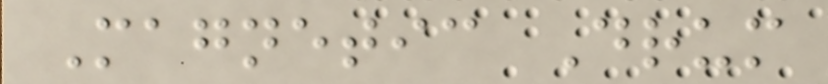Magnetic Drum
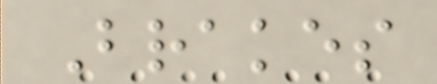Brakes
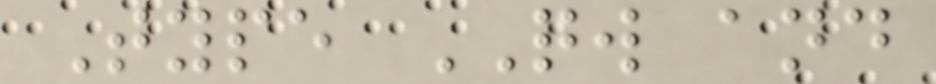Type QW and
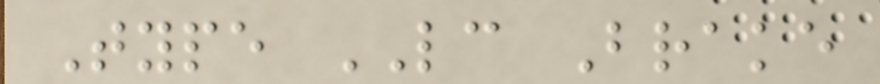Type LC Brake
